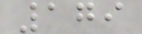179
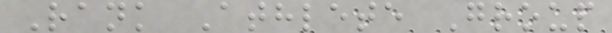Rank Athlete Group
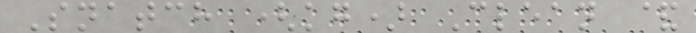Snatch (kg) Clean &
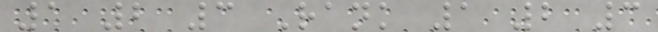1 2 3 Rank 1 2 3
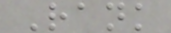Rank
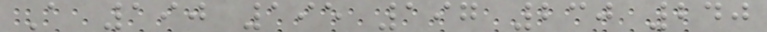A 190 195 197 230 240
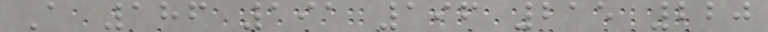A 186 191 196 215 220
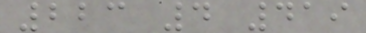223 4 419
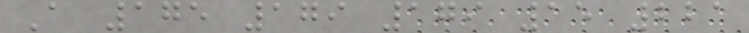A 175 179 179 15 221
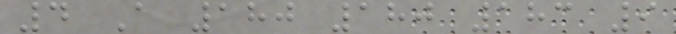4 A 180 180 183 9
